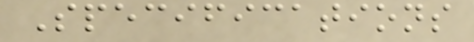Specifications
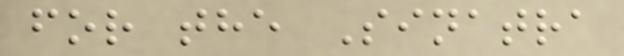for the Sinatra
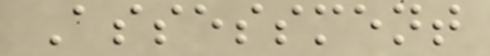Assessment
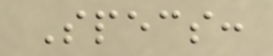Specs:
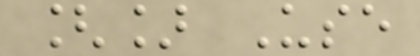[] Use
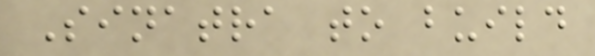Sinatra to build
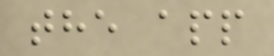the app
